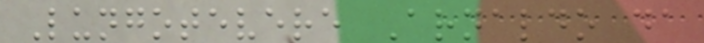Lungotevere Arnaldo da
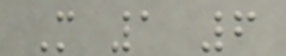M 1 6
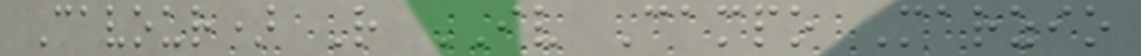Cavour) R IV Campo Marzio
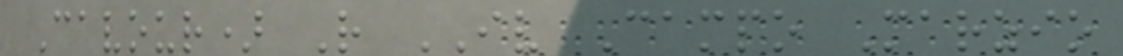Cavour) R IV Campo Marzio
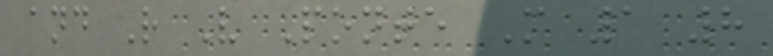and R V Ponte M 1 8
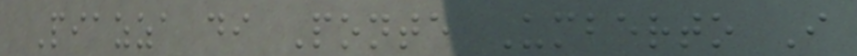Piazza di Ponte Umberto I
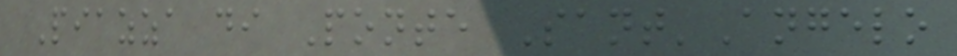Piazza di Ponte Sant'Angelo
